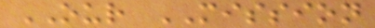OUR MISSION
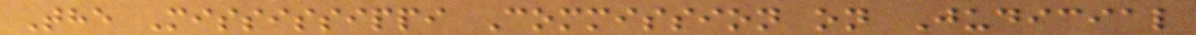The Mississippi Commission on Judicial
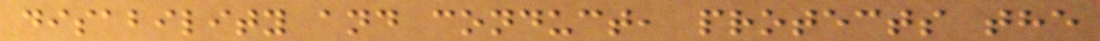disability and conduct, protects the
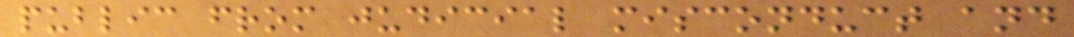public from judicial misconduct and
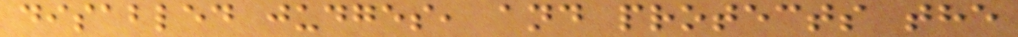disabled judges, and protects the
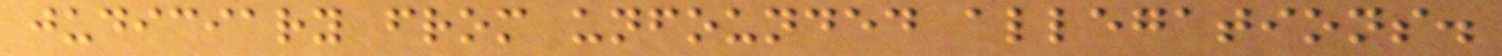judiciary from unfounded allegations.
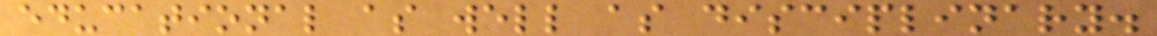educational as well as disciplinary.
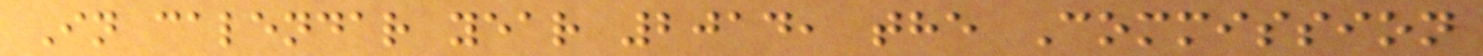In calendar year 2014, the Commission
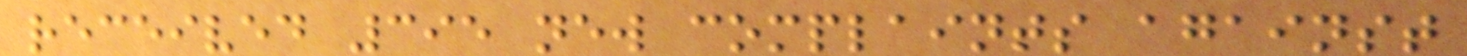received 395 new complaints against
